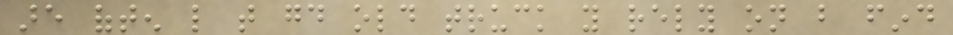are often like that good old truck you rely on but find
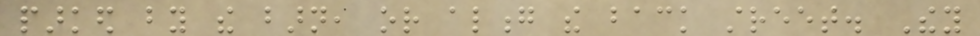parked by the barn, or along the back street. They
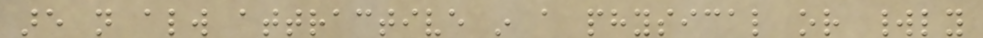are not always attractive in a physical or worldly
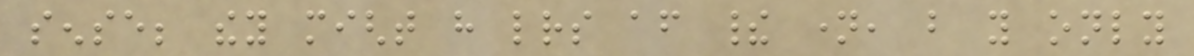sense; they might have letters after their name, but you only
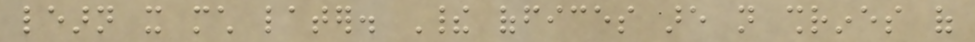learn it much later. Their offices are not shrines of
